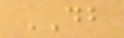DB
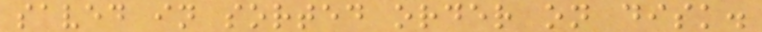saved in sorted order on disk.
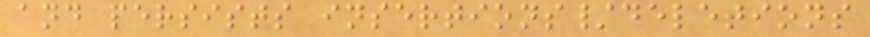and persists insertions/deletions
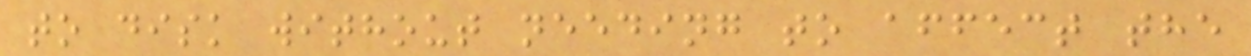to disk without needing to affect the
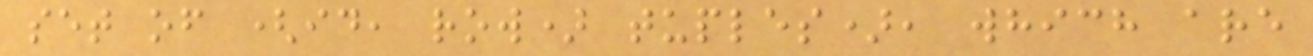set of (id, row) tuples), which are
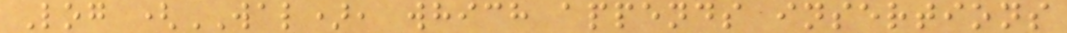Log (WAL), which appends insertions
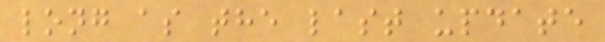long as the last update
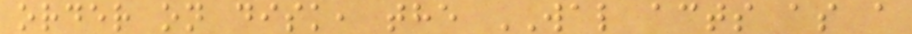order on disk, the WAL acts as a
